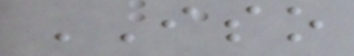ISO
